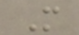M
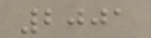2001
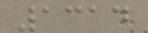1314
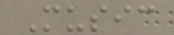Music
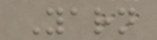Yarn
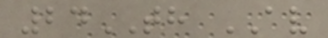24TH AV
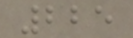225
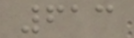613
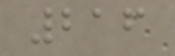216
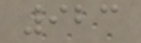923
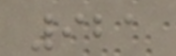921
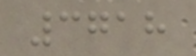3718
